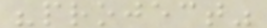"project"
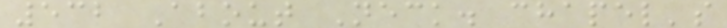532 About Neck. chapel's
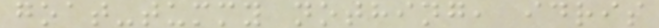goat-tummy nothing, idris
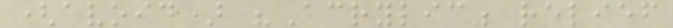(avoid) "Acrylic" relief
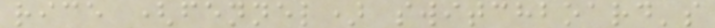rice (fennel) switchboard's
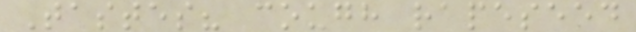Tastes? cough rapeseed
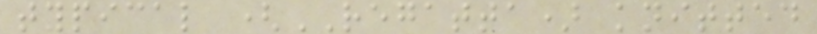typical (REGATTA) knitted
